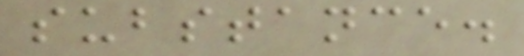substance.
